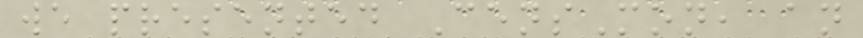we presented CensMon, an
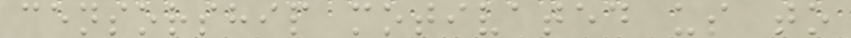censorship motivated us to
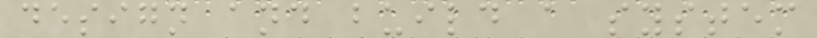design and build a system
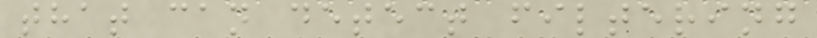that can detect filtering
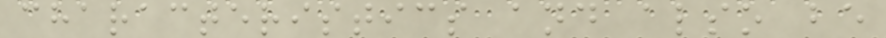characteristics and also be
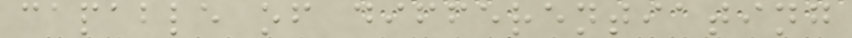capable of differentiating
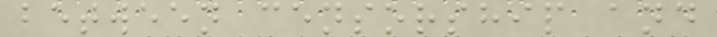between censorship and
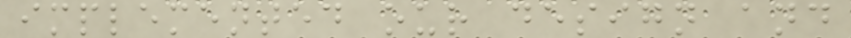implemented our design and
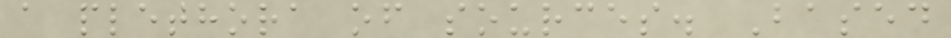a plethora of sources. Based
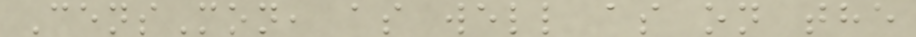CensMon, as well as on the
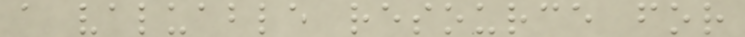a valuable resource for
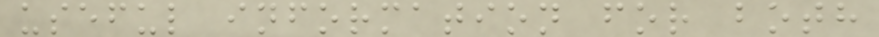useful information for both
